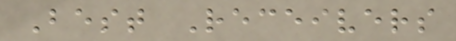Best Receivers
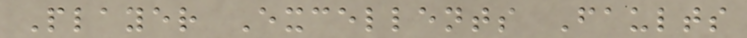Player Excellents Faults
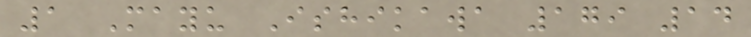1 Mayu Ishikawa 179 14
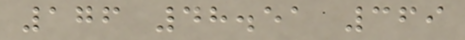176 48.51 369
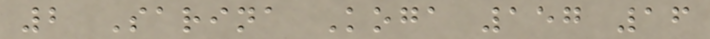2 Sarina Koga 157 16
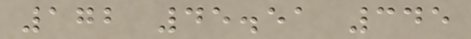172 45.51 345
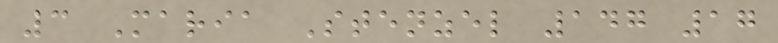3 Maria Stenzel 147 17
